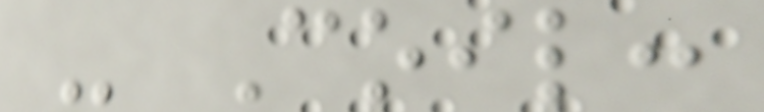- Coil:
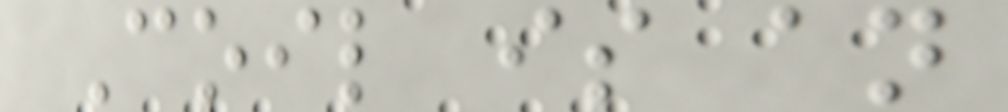Coil is an
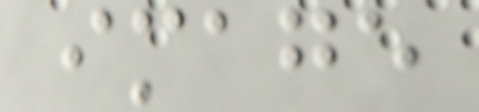image
